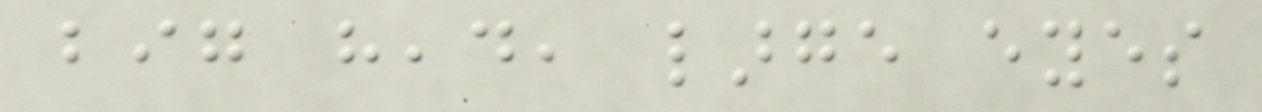big head, large eyes
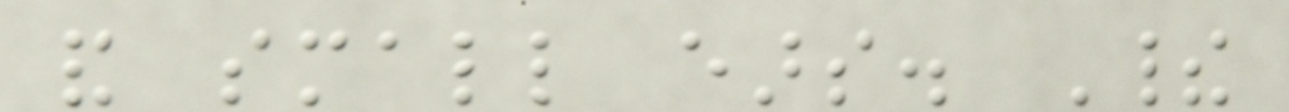and small ears. Their
